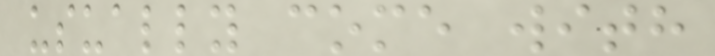usually come with
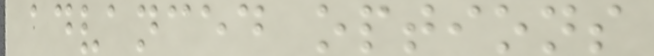advanced options
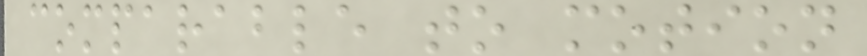comparable to motion
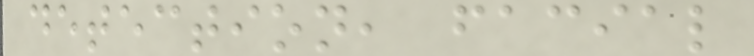detection, facial
